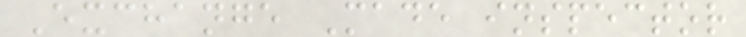Exchange Made inspector
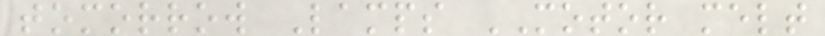tomorrow Lamps MOTOR melt
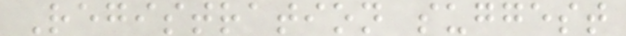Registration suggest
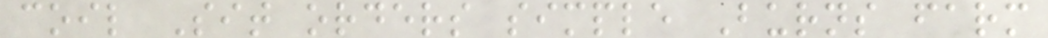coil Sit orders simple Burns farm
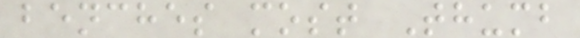benches most Thumb
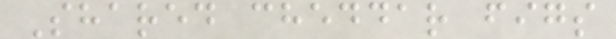Shared cheddar figs
